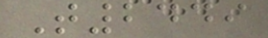T2449
